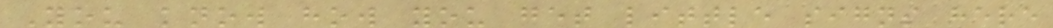You know how you get little signs here
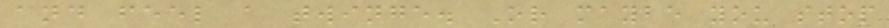and feel a twinge. Or maybe you stop
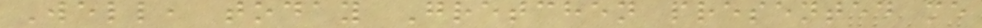Well, today Gretchen presented me
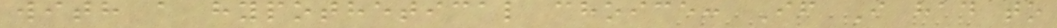with a hypothetical choice: If I had to
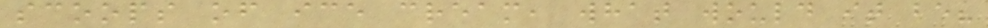scoops of ice cream, what would it be?
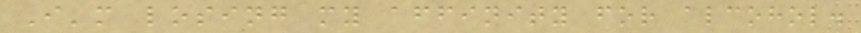I'm losing my affinity for alcohol.
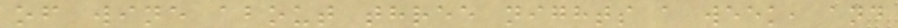of wine about three nights a week, and
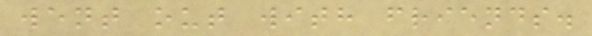went out with friends.
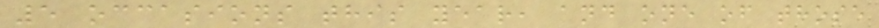5 occasions this year, and one of those
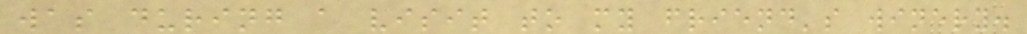was during a visit to my friend's winery.
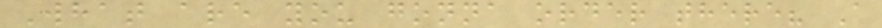What are you gonna order there? A
